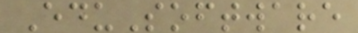EduSoftware
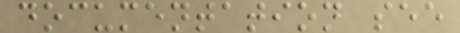documentation see
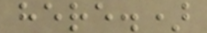here.)
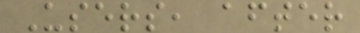Users, after
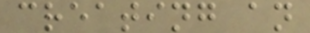creating an
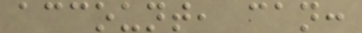account, can:
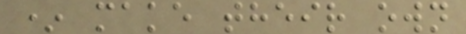* make their own
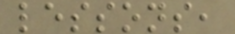lessons,
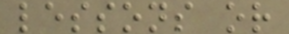lessons or
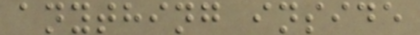anything inside
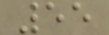55
